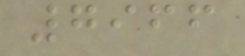7966
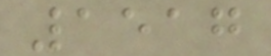1517
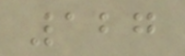127
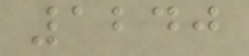1240
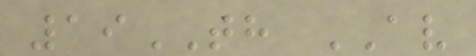19TH AV
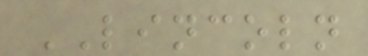LINCOLN
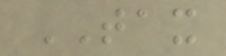TAX
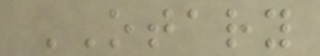OTARY
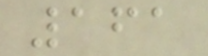161
